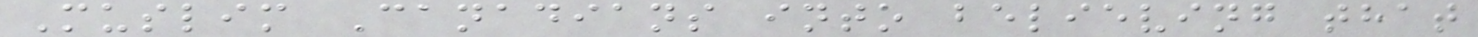Muslim Canadians into believing that
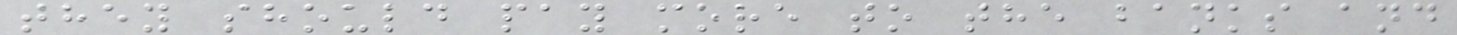they should pay more to the banks and
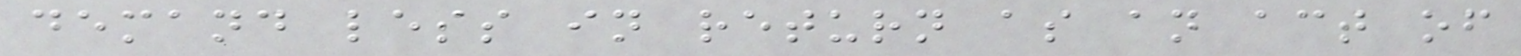demand less in return as an act of
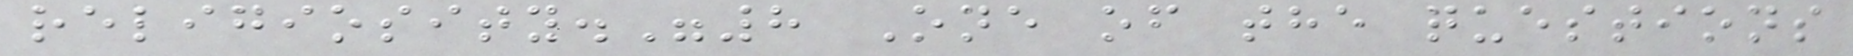religiosity."8 One of the questions
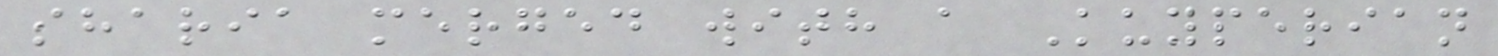sharia merged with a Kuyperian
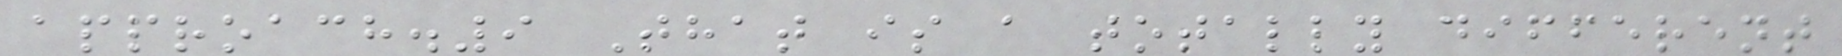approach.9 That is a totally different
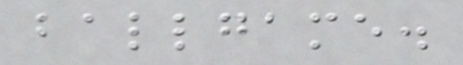ballgame.
